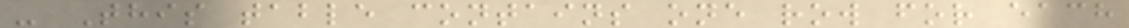- This table contains one row for each
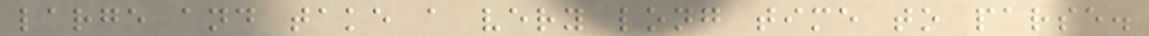large and take a very long time to parse.
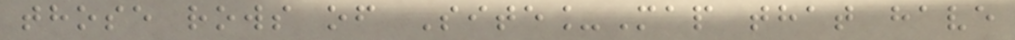those rows of Site_Map that have
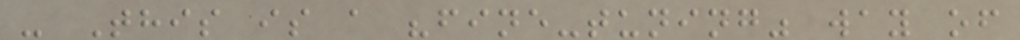- This is a "fine-tuning" way of
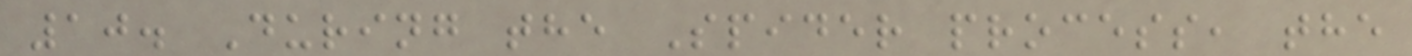10. During the Spider process, the
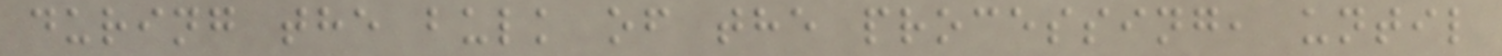during the bulk of the processing, until
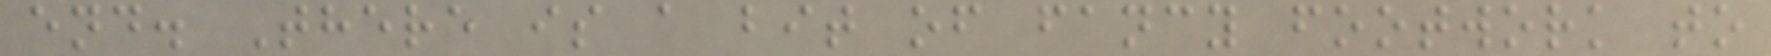end. There is a bit of fancy footwork to
